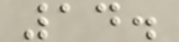14.
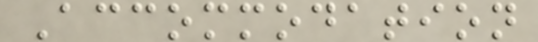Accommodation
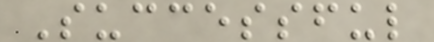Successful
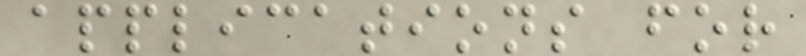applications for
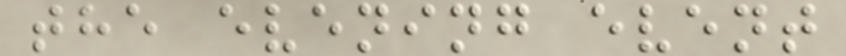the evening event
